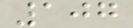107
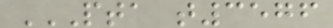PTA T3576
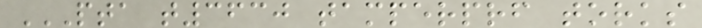PTA T3630 TAMPERPRF TORKS
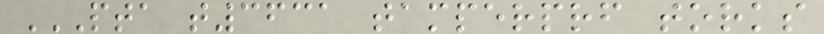PTA T3631 TAMPERPRF TORKS
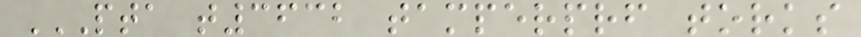PTA T3632 TAMPERPRF TORKS
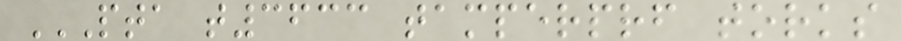PTA T3633 TAMPERPRF TORKS
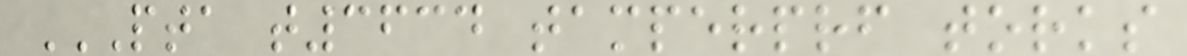PTA T3634 TAMPERPRF TORKS
